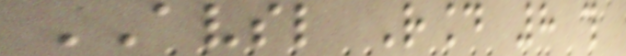AVSL Round 8 this
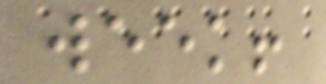week!
